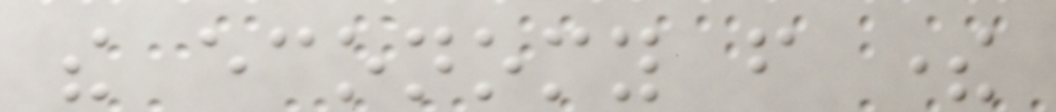the economy from there
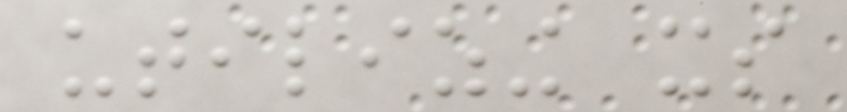utilizing its
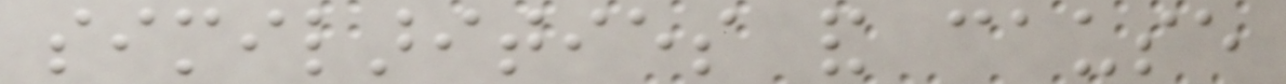similarities and cause
